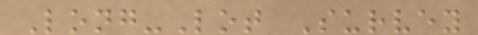Long-Lot Survey
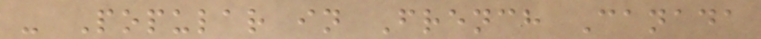- Popular in French Canada
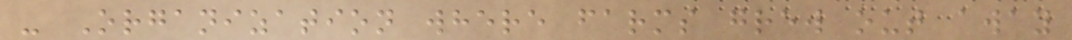- Organization where farms grew out away
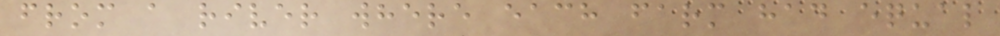from a river where each farm had equal
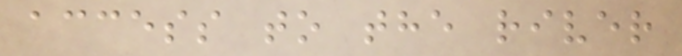access to the river
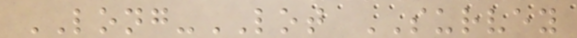LONG-LOT SURVEY
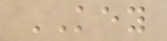KEY
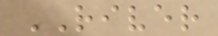RIVER
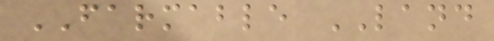FARMABLE LAND
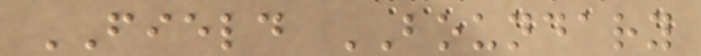FIELD BOUNDARY
